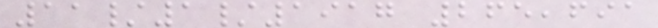11/1/1917 265,691
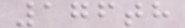176th
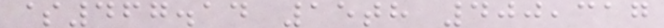$467.14 15th 400,317
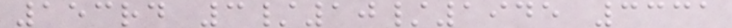153rd 3/10/1945 3331
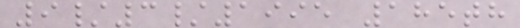9/3/1995 185th
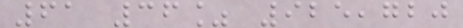61 36% 925,720
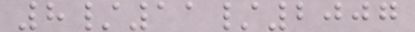8/11/2007
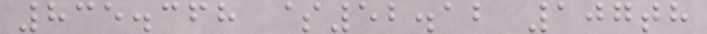835.368 $52.12 107th
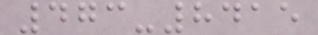473-8415
